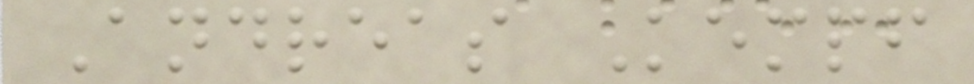Andreas Kempf
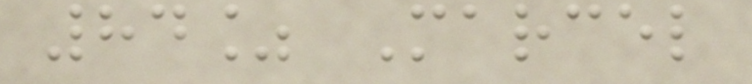84% Marcel
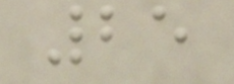25
